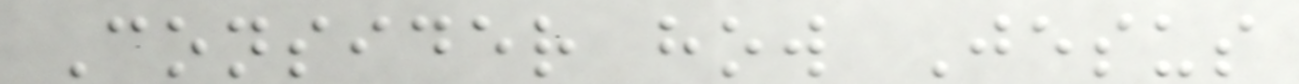Consider how Jesus
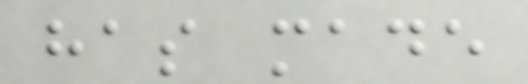has made
